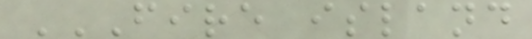FIRE ISLAND
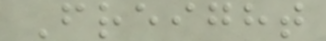Freight
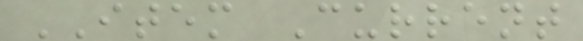ITEM Current
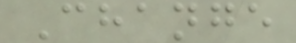Change
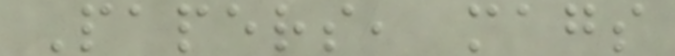Papers, mags
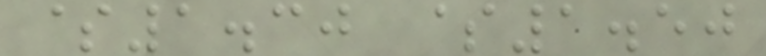$1.30 $1.50
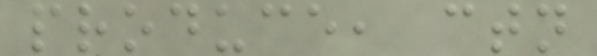produce, ctn
